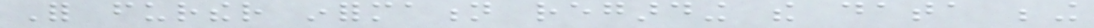For further information regarding the data being
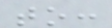to:
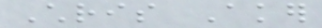Chris Aker
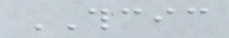THCIC
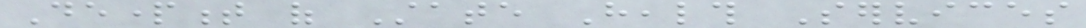Department of State Health Services
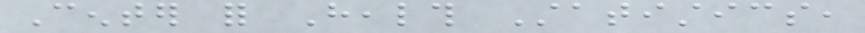Center for Health Statistics,
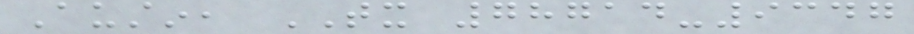Austin, TX 78714-9347
